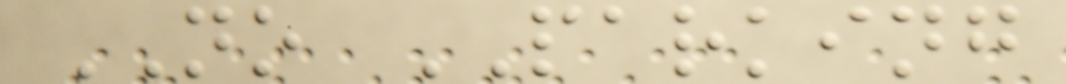NO PARKING
